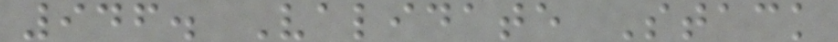946. Validate Stack
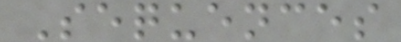Sequences
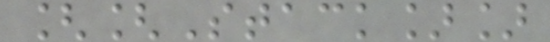[[Stack]]
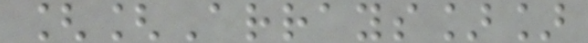[[Arrays]]
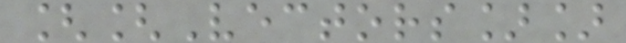[[Vectors]]
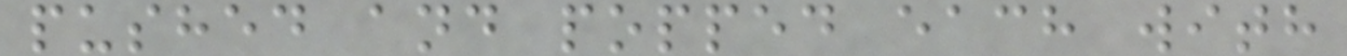pushed and popped each with
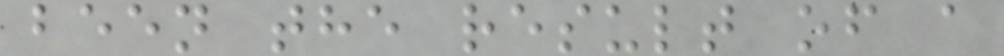been the result of a
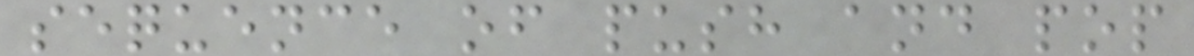sequence of push and pop
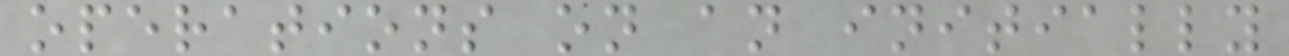operations on an initially
